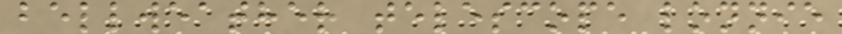bellweather telescope lonnie
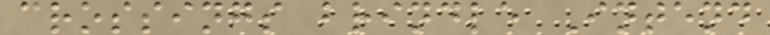crossings brindle Intend
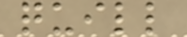quill
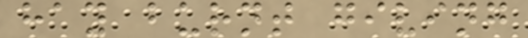hay burnt giving
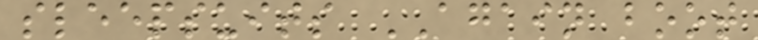sleepsuits AGAIN boot
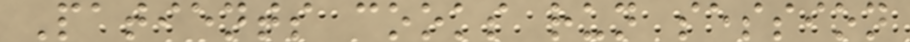Patients cooks run session
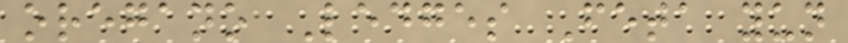oregano Ledges Feta yun
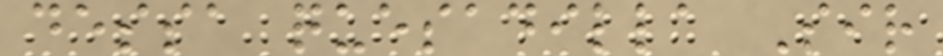dessa quesadilla Sir
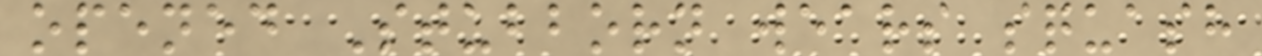opened Stubborn wears squash
